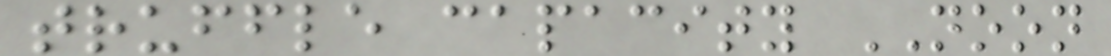truffle capacity NOON
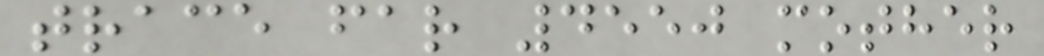trace far 4550 mother
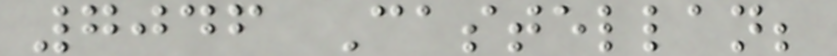7046 Castellan;
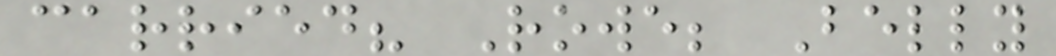carried? Rowe; Belly
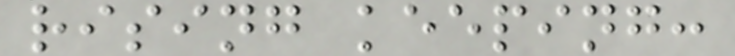rising keeping:
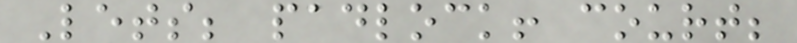Lets; padlock! court;
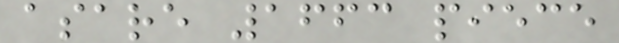asare 1663 piece
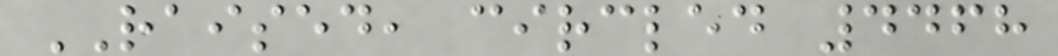RAISED, circled 4468
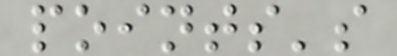points's
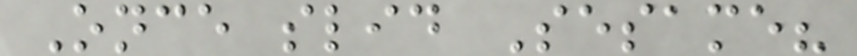Once slid Sesame?
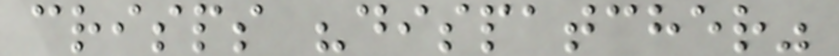crisps "dispatcher"
